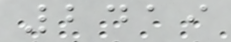2419
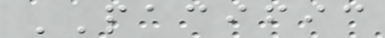PACIFIC
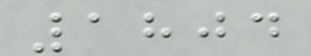1804
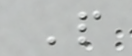P
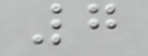7
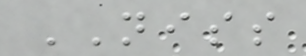NISS
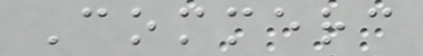Commerc
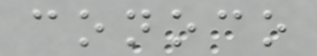conoco
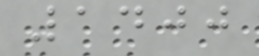1400
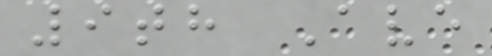9th Ave
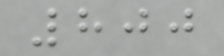800
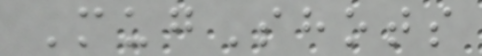MugShots
